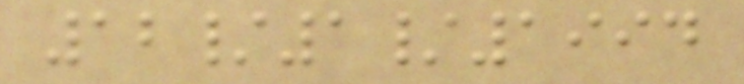12/1/1994
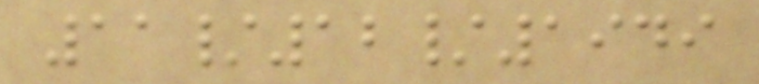11/12/1949
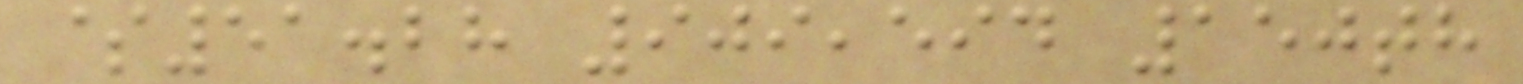$51.28 909,594 150th
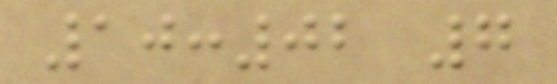10:02 7
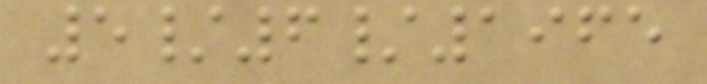5/6/1965
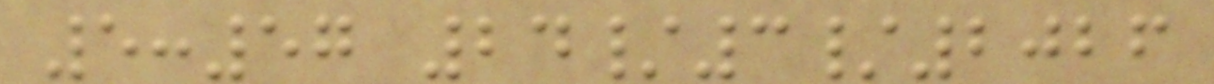5:57 24/3/2026
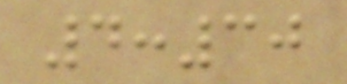4:30
